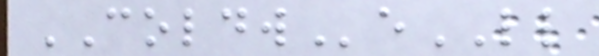COLDWeLL
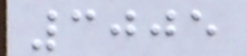3005
